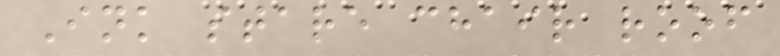Ink stare chair roof
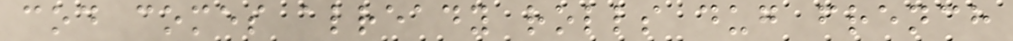cod comes already rolls dug french
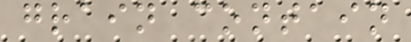grain contain
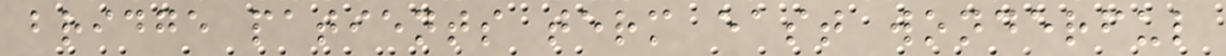bridge patients term east wonderful
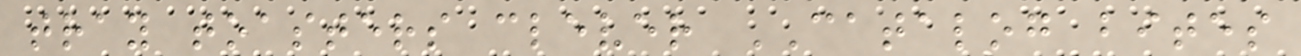tray toasters clever CATALOG bites
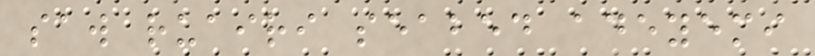saw ruairi seabed adeyemi
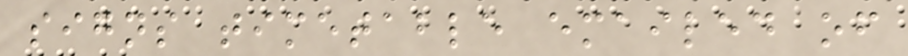signs timetable emailed of
